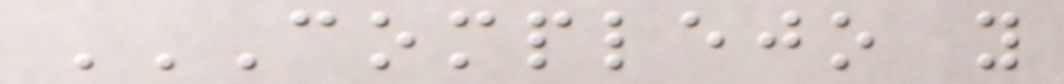COMPLEJO Y
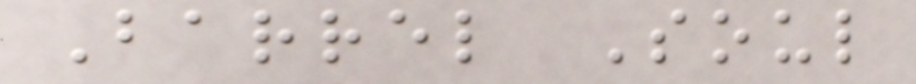Barrel Soul
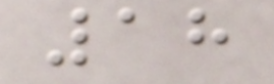18
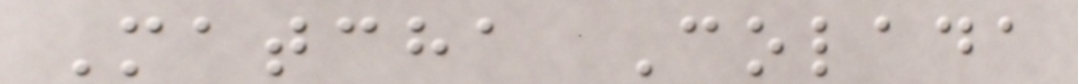Matcha Colada
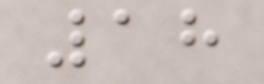18
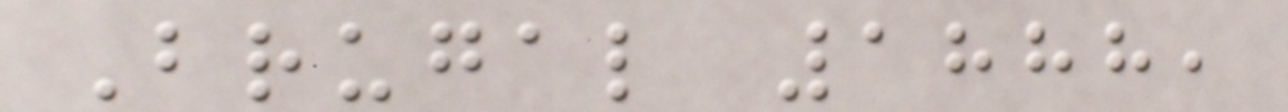Brugal 1888,
